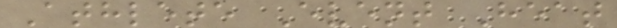Athlete Event Heat
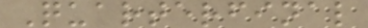Quarterfinal
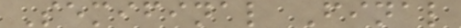Semifinal Final
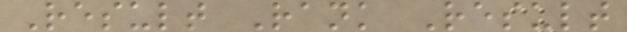Result Rank Result
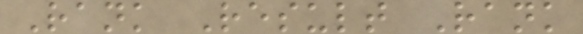Rank Result Rank
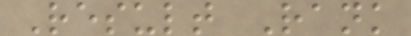Result Rank
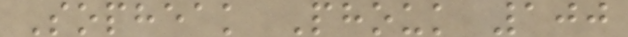Sopheak Phouk 100
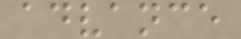advance
